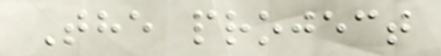The project
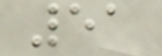51
